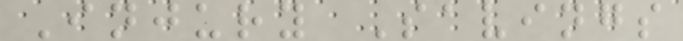Injury Savings
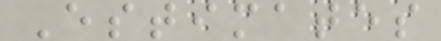Estimates
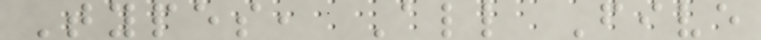Types, All Five
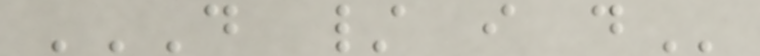D / I D
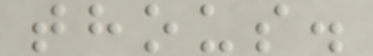thous.
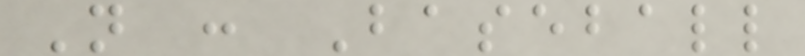N : Baseball
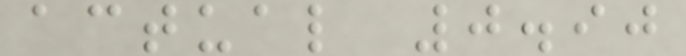actual 0.90
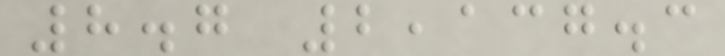8.7 2,137.3
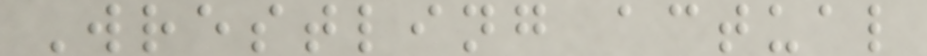Wrestling actual
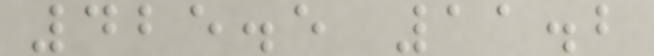425.5 11.2
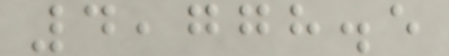4,778.5
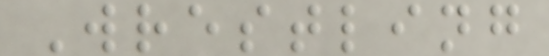Wrestling
